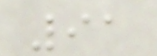91
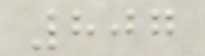807
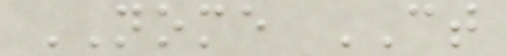NOME CT
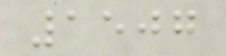1507
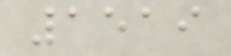1519
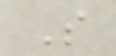S
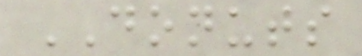DONUTS
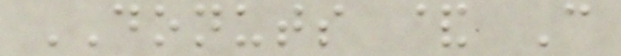DONUTS & C
